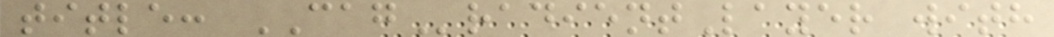title: CAGradientLayer with
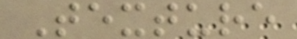Texture
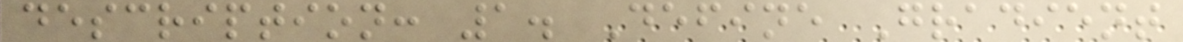description: 1. Define Gradient
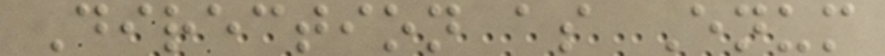Direction as Enum
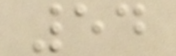54
